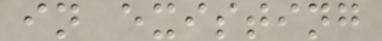in existing
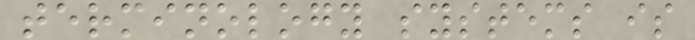terminology systems is
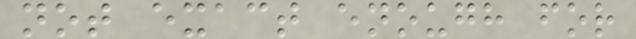not exact enough for
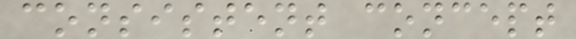consistent concept
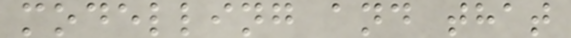modelling and that
